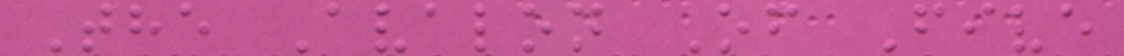The Avalon Of Five
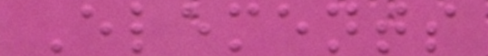Elements
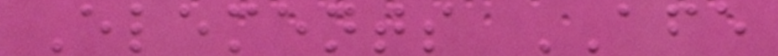Elements AFE
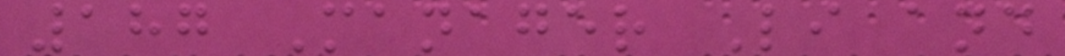187 Manager Li and
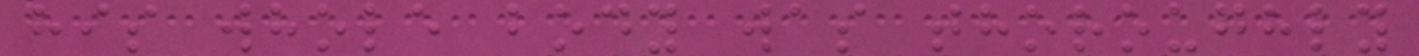his whole body was thoroughly
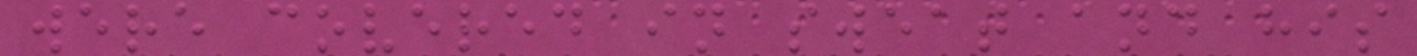were covered in sweat and his
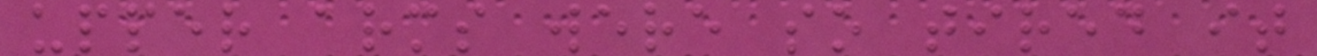upper arms were so tired it
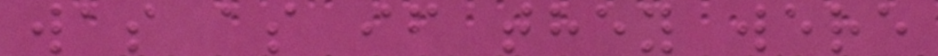was as if they were
